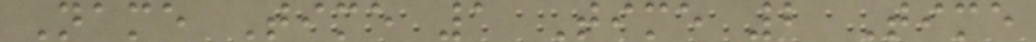Name Time 1 Time 2 Time
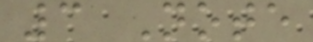3 Note
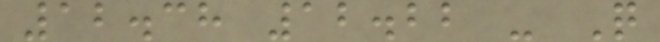12.38 12.22 - Q
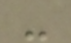-
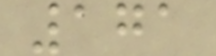171
